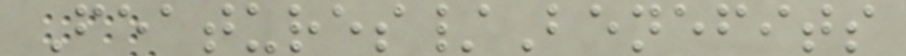Features/Benefits
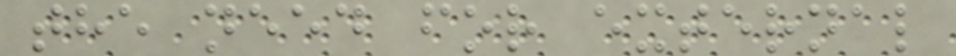the need for external
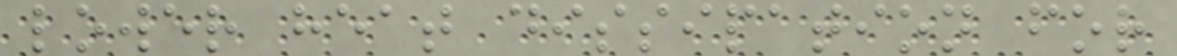lower heat dissipation for
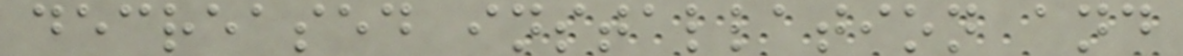decreased installation and
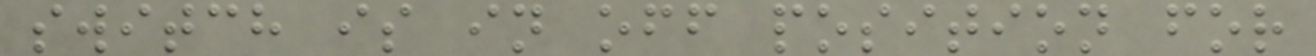switch is in off position for
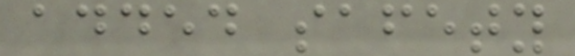added safety
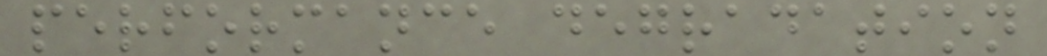performance degradation
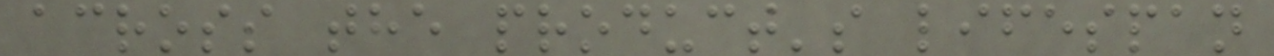across the product's lifespan
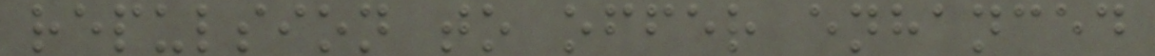repulsion to offer enhanced
